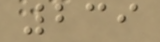239
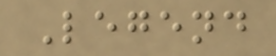Legend
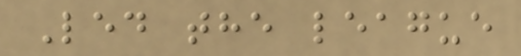Led the league
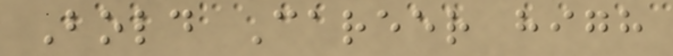Bold Career high
